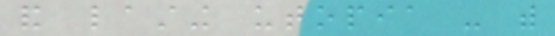and lasting utopia - with
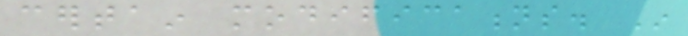certain modifications. In
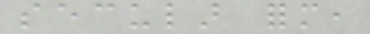secular form,
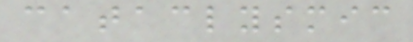cataclysmic
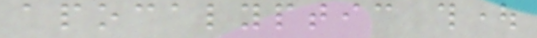apocalyptic thought
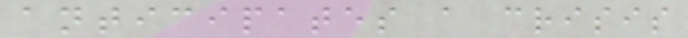anticipates a crisis
